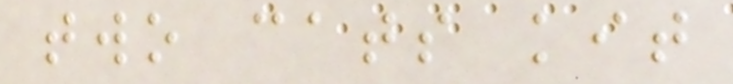two cats kit
